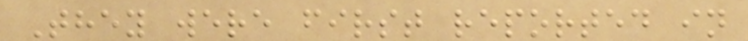They were first reported in
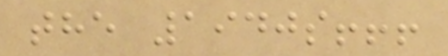the 1940s!!!
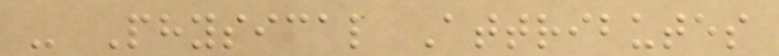- Physical Attributes
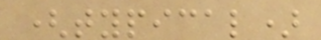(typical)
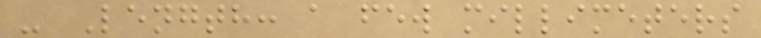- Length: a few millimeters
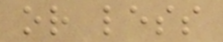or less
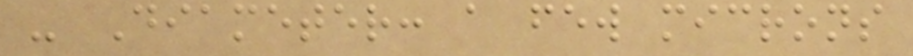- Diameter: a few microns
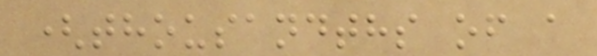(thousandths of a
